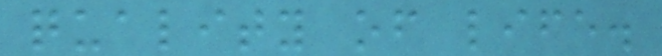quality of life.
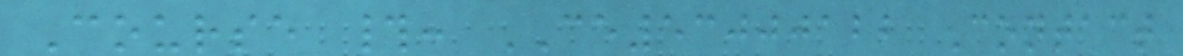Course #: CE53000122 Contact
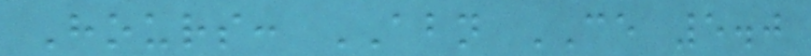Hours: ABN CE 5.0
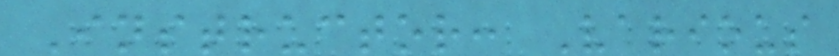Instructor: Various
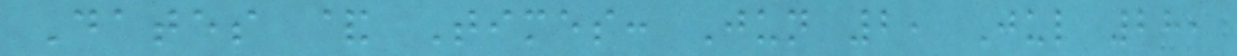Dates & Times: Jun 2, Jul 28,
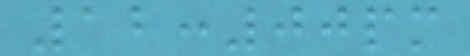12:00pm
